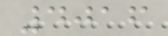4016
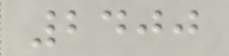2400
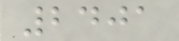2401
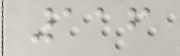116
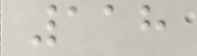118
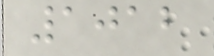1012
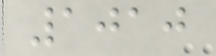1010
